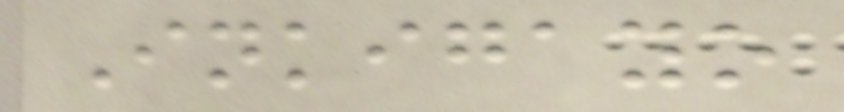Inkigayo
